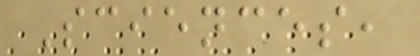Sciences,
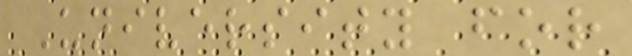University for
